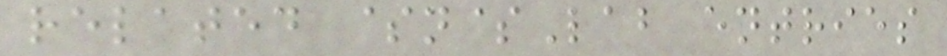related $n$Lab entries
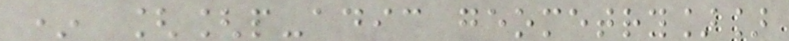* [[p-adic geometry]]
